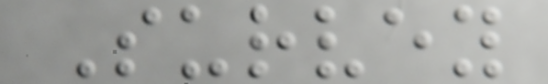Survey
